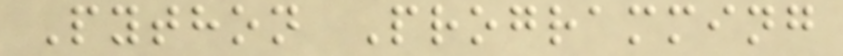Python Programming
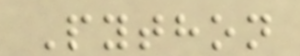Python
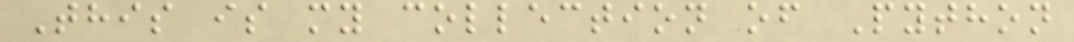This is my collection of Python
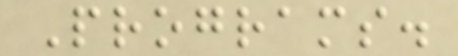Programs.
